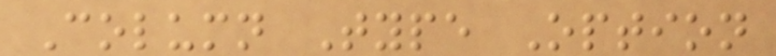Column Type Option
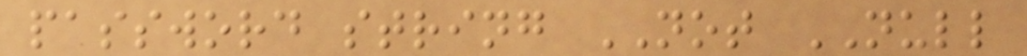password string NOT NULL
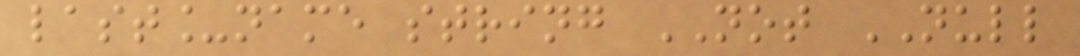last_name string NOT NULL
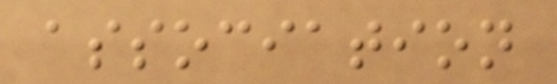association
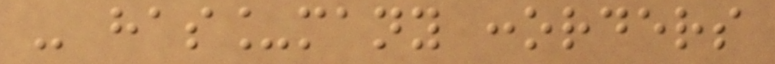- has_many :orders
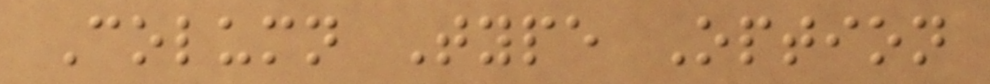Column Type Option
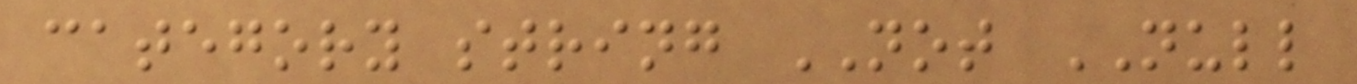category string NOT NULL
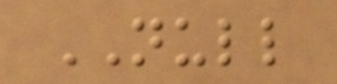NULL
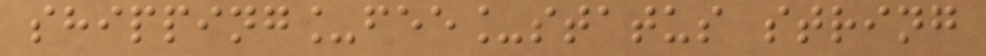shipping_fee_status string
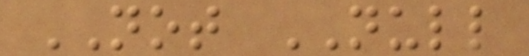NOT NULL
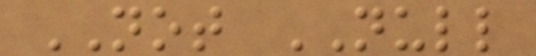NOT NULL
